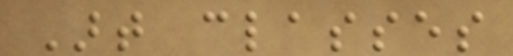Art classes
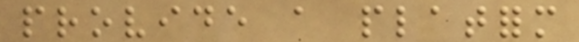provide a platform
